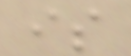is
